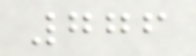776
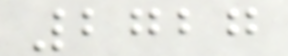2727
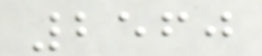2560
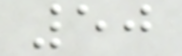50
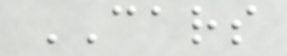CARS
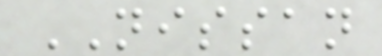NISSAN
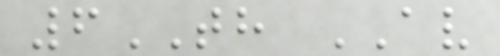6TH AV
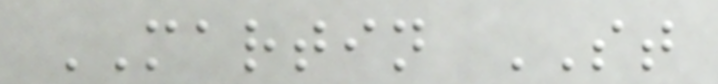MARTIN ST
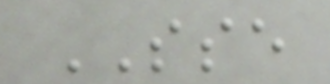SSE
